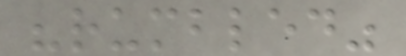"rumbled"
